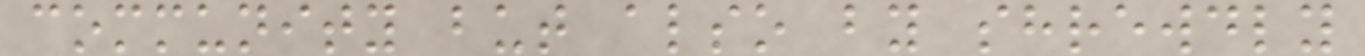community but also by shrewdly
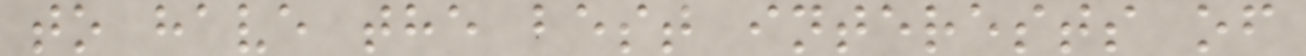to have the best interests of
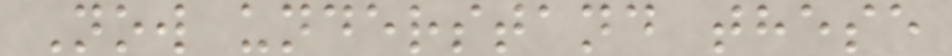Now understand these
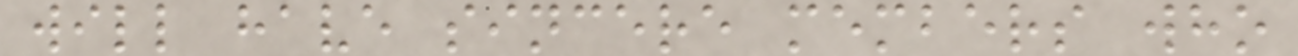will have sincere members who
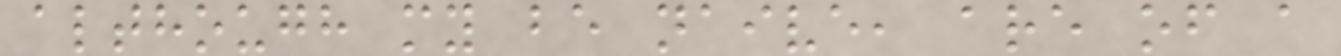although my be naive, are of a
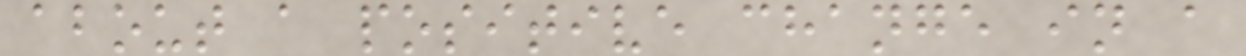about a positive change in a
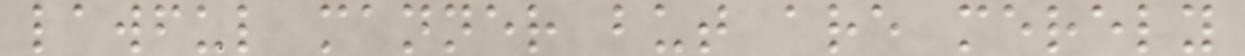lawful manner but are merely
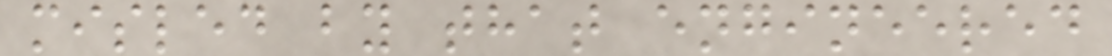misled by that engineered
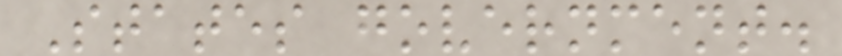States government.
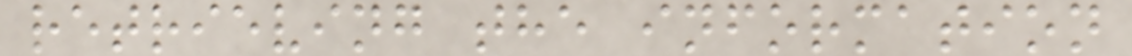retrieving the information
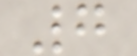7
